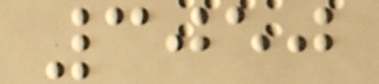3050
